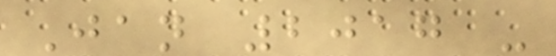Jan 2017 -
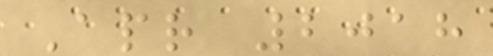Apr 2018
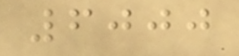6000
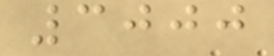3000
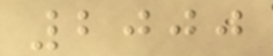2000
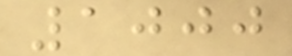1000
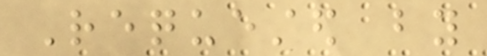Requested by
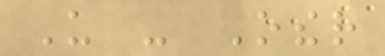Us - Other
